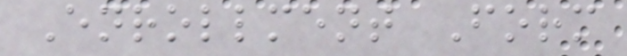Enrollment Form
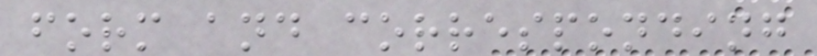form and corresponding
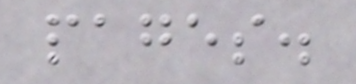pages.
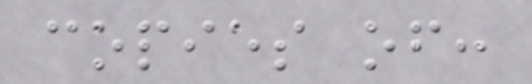copies of:
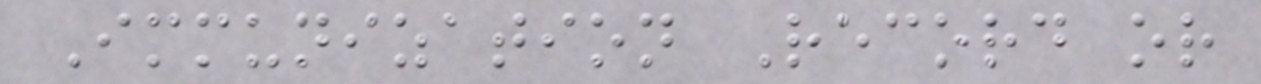Immunization Record or
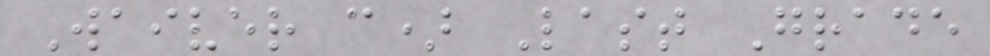Waiver c) Last Grade
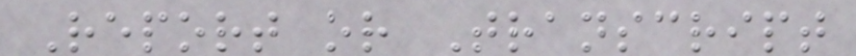Report or Transcript
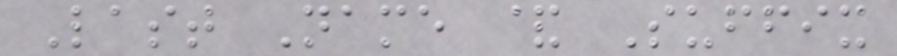Last Name & Suffix
